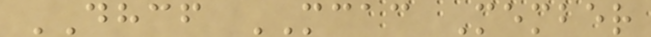DHCF MCAC Member
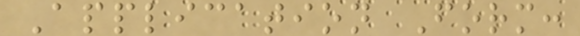Application Form:
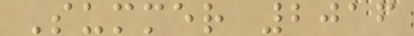Summer 2016
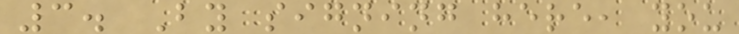3. By signing here, you
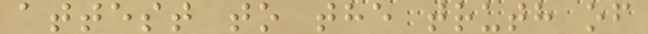attest to the truth of
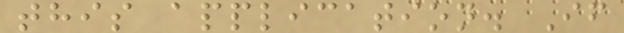this application. If
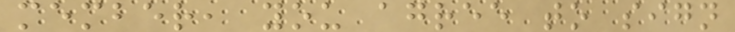member, you agree to sign
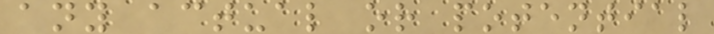any actual or potential
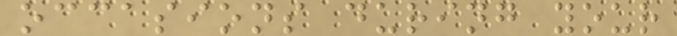occasions during your
